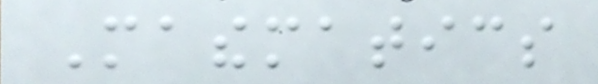Mathematics
